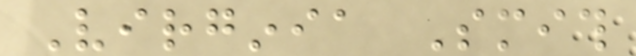Virginia Smith
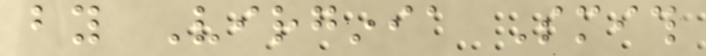by Virginia Smith
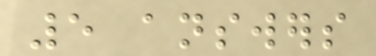5 answers
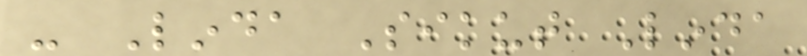- Linda Sikut Linda
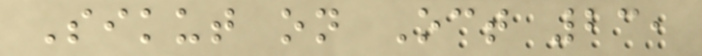Sikut on Oct 23,
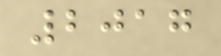2017
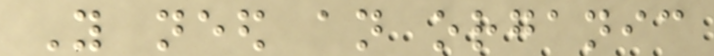You need an organic
